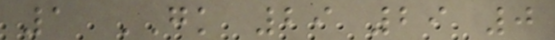1 GK 29 29 0
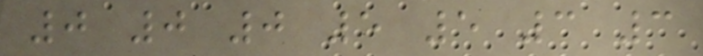0 0 0 5 5 3 3
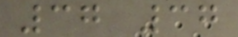37 37
